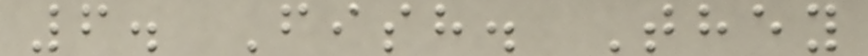6. Fish. They
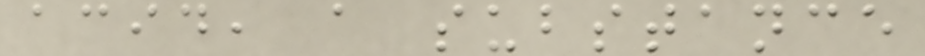acid, a substance
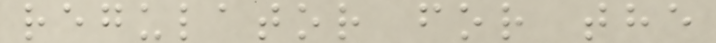regulator for the
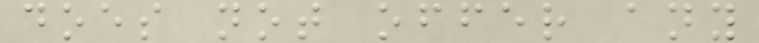does not offer any
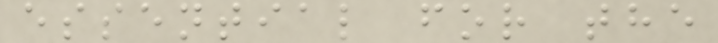essential for the
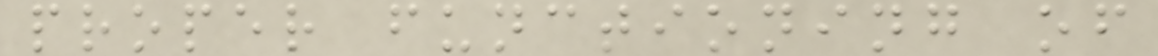proper functioning of
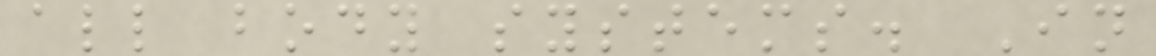all body systems. In
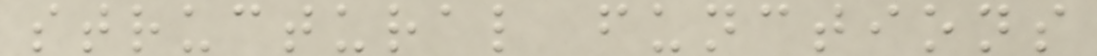structural functions
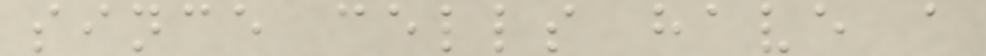since cells have a
